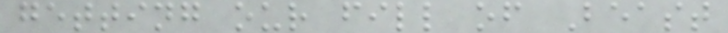getting our fill of Beast
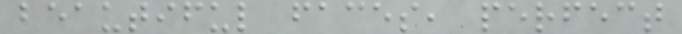beautiful faces, perfect
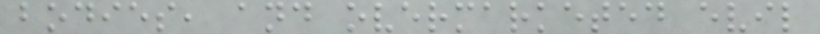bodies, and overmarketed evil
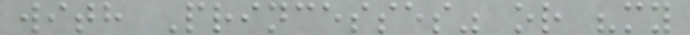with Princesses" or "my
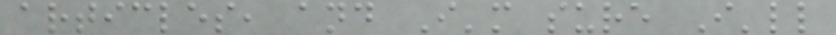articles, and I'm sure I'll
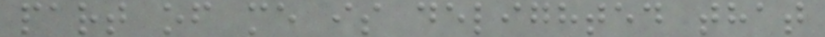part of me is delighted that
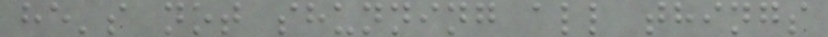he's not shunning all things
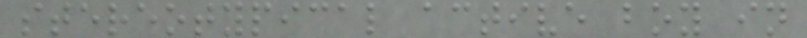stereotypical active boy in
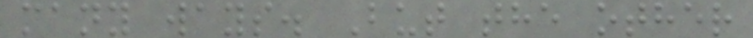many ways. But the other
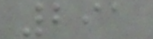291
